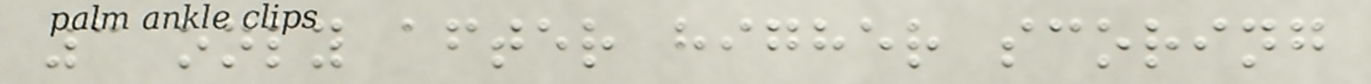3 only after higher scoring
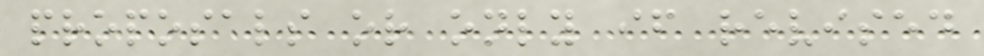proposals or only if revised
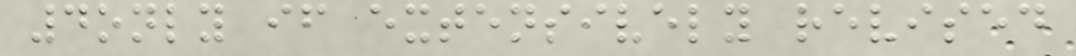4only if extensively revised
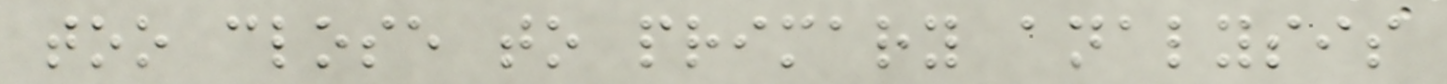too close to primary analysis
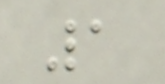1
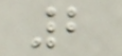2
